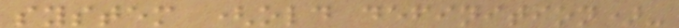system (old definition)-
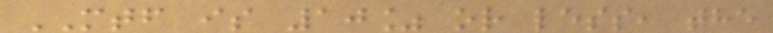MTF is 10% or less, the
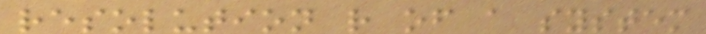resolution r of a system
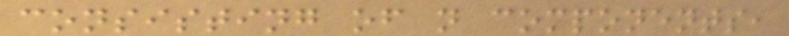consisting of n components,
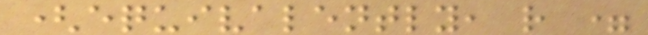(equivalently, r =
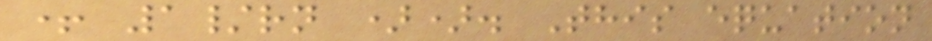+ 1/rn )). This equation
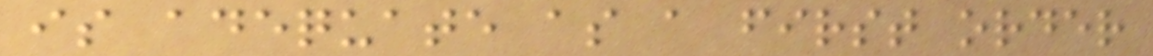is adequate as a first order
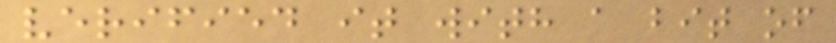verified it with a bit of
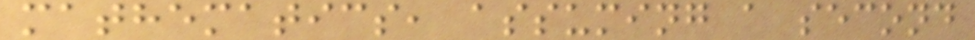mathematics, assuming a second
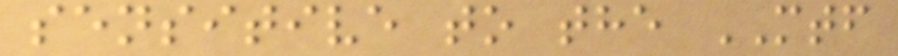sensitive to the MTF
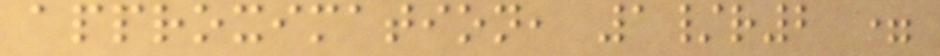approximation, 1/r2 =
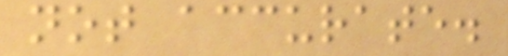not accurate.
